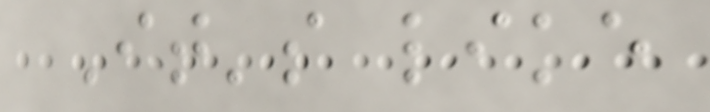It's like
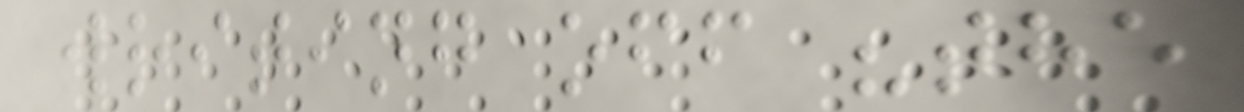writing off "the
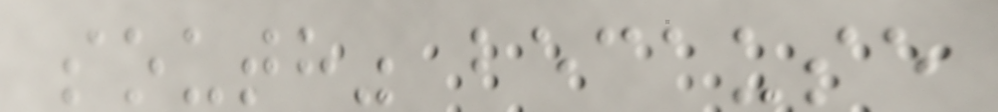south" because
